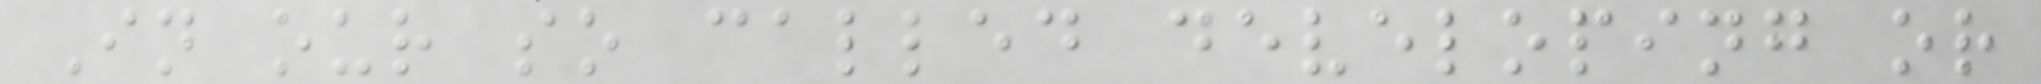In our so called developing or
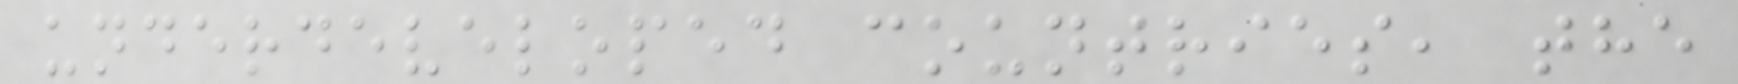underdeveloped countries, the
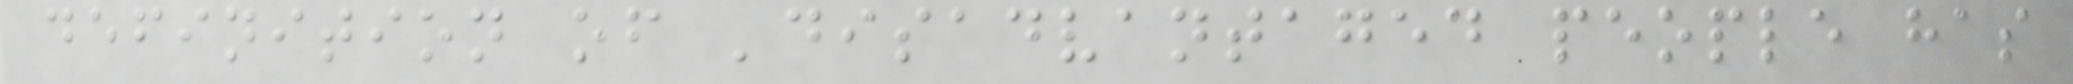definition of 'disadvantaged people has
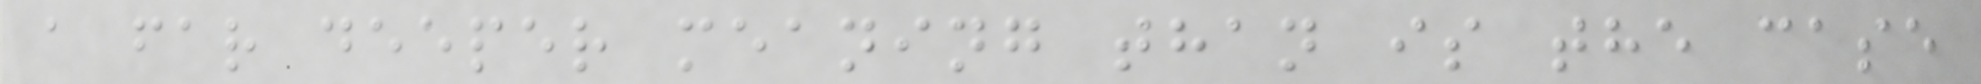a far deeper meaning than is the case
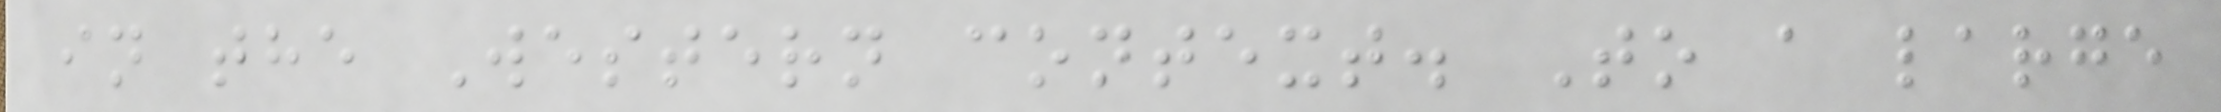in the Western context. To a large
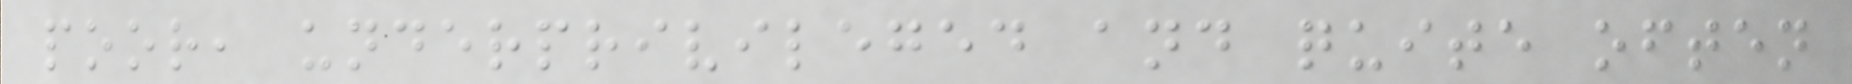poor, underprivileged and quite often
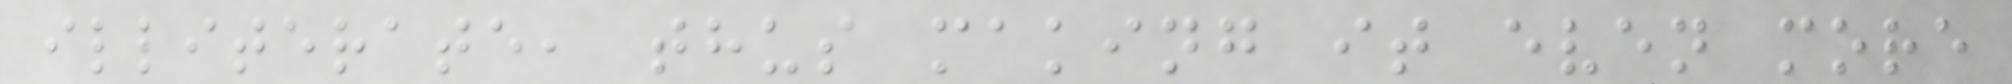illiterate, thus making it even more
